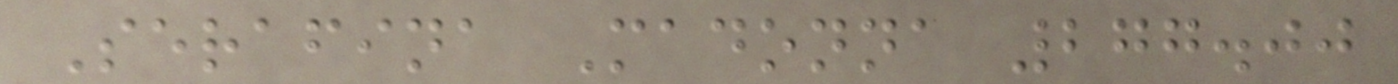Serafina Madonna 277.00
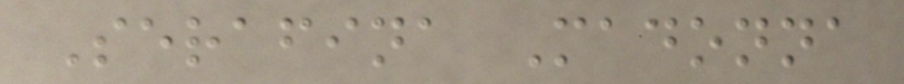Serafina Madonna
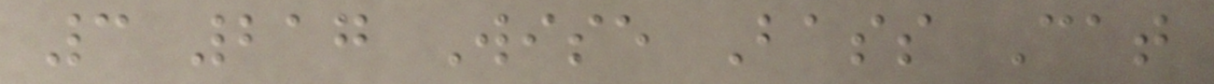3 217 Wise Bass Cat
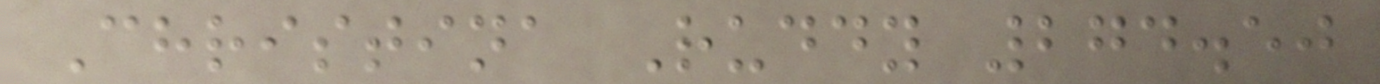Christina Ruddy 274.50
